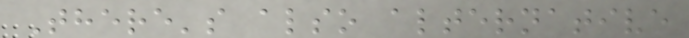There's also alternative
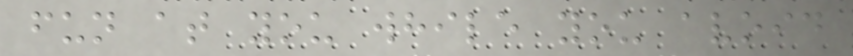fun at you while you avoid
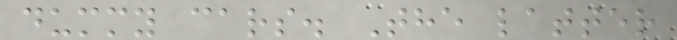dummy cars. The latter
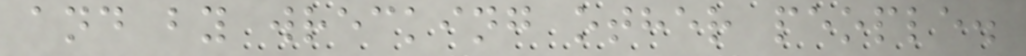and by wrecking other people.
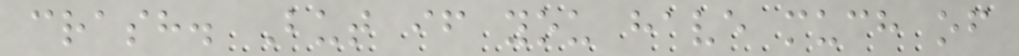crash. But if you have much of
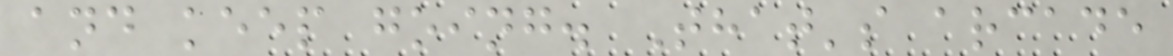and keep going. That's arcade
